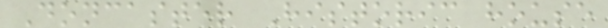Doncaster Historic house
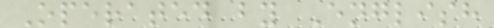Operated by English
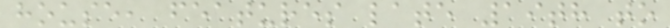house, features late 19th to
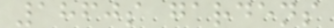1860s gardens
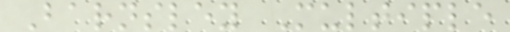Barnsley Multiple
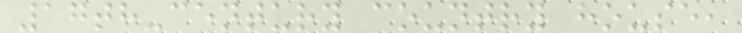17th-century country house,
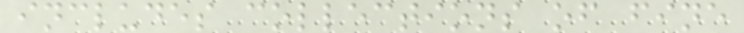includes collections of fine
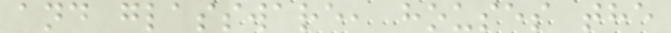and glassware, houses the
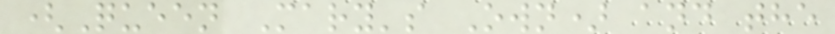(Queen Mary's Own) and the
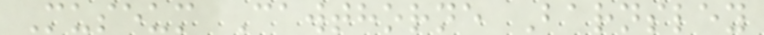Museum Cawthorne Barnsley
